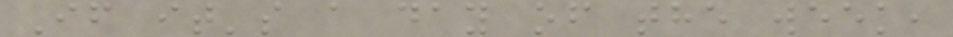If it's a day of the week,
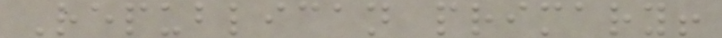Republican primary!
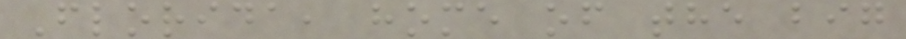Florida, home of the big
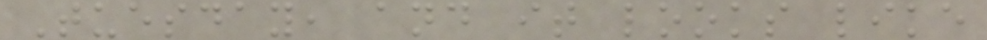Tuesday, and it looks like
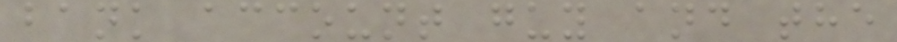bank account guy and the
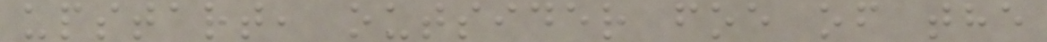upstart, outsider foe of the
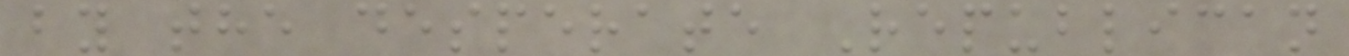by the desperate Republican
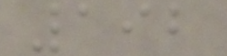192
